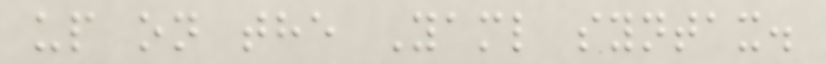up on the Yaml syntax.
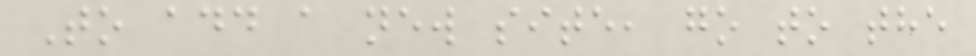To add a new site, go to the
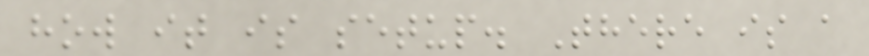how it is setup. There is a
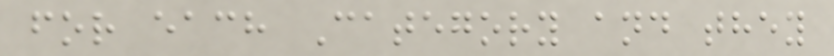for each Category and they
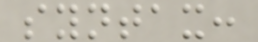syntax:
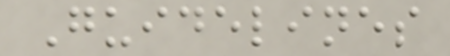Guidelines
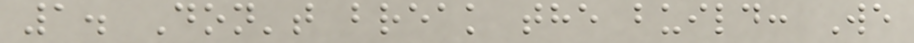1. Don't break the build: We
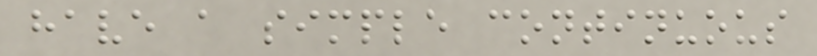have a simple continuous
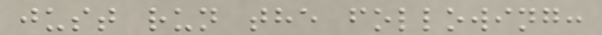just run the following:
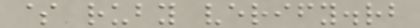$ ruby verify.rb
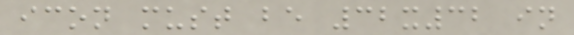icon must be 32x32 in
